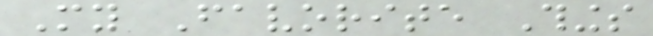My Favorite Things
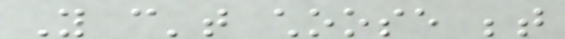You can't choose between
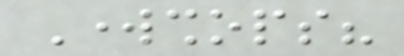Workshops?
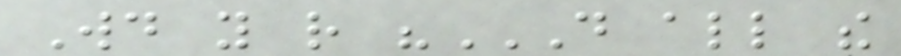Would you rather "DO ALL THE
